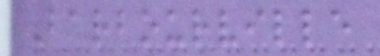Barbourville
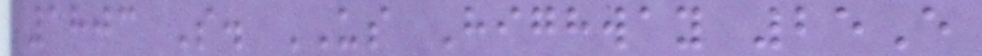1803 S. US Highway 25E
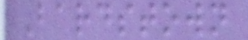Bardstown
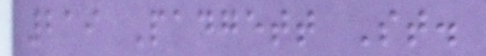219 Padgett St.
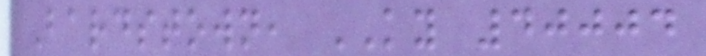Bardstown, KY 40004
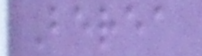Berea
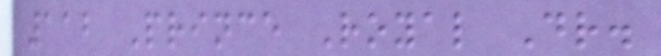112 Prince Royal Dr.
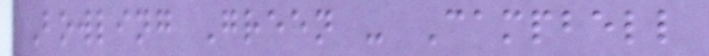Bowling Green - Campbell
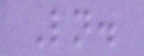Ln.
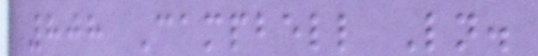808 Campbell Ln.
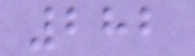282
